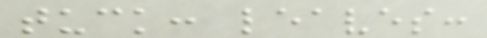tuck: leaves:
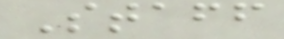Staff
